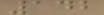142
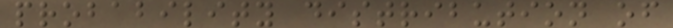probability distribution of
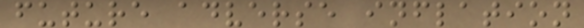future adverse inflation
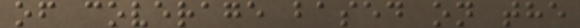of coverage based on the
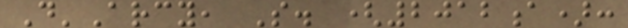D'Arcy, S. (2012a):
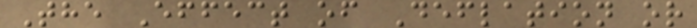The Effect of Deflation or
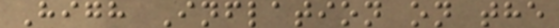High Inflation on the
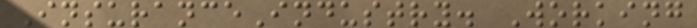InsuranceIndustry. Working
